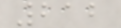212
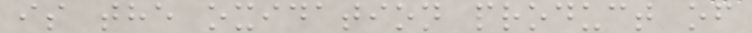is the oxidation product of
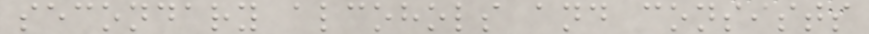secondary alcohols and consists
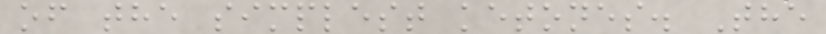of the simplest ketones. The
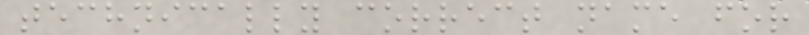technically correct name for
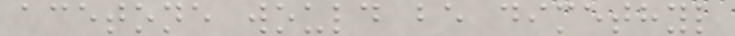acetone would be dimethyl
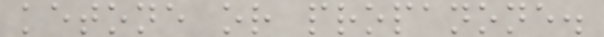ketone or propanone.
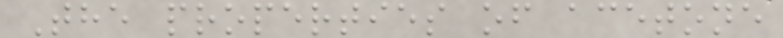The properties of acetone
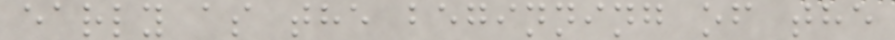early as the beginning of the
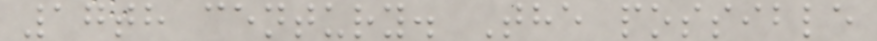17th century. The possible
